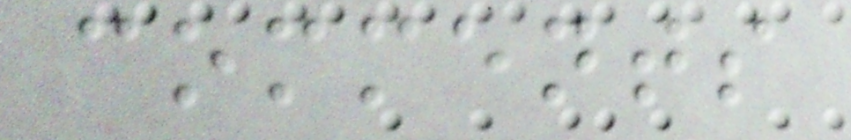comments
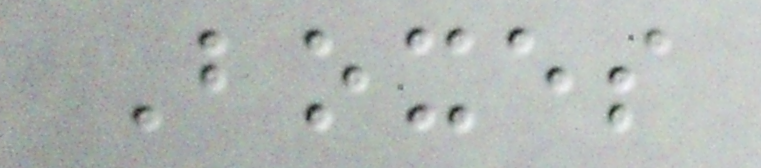Boxes
